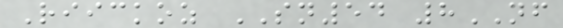Riickoz SN54 8NF
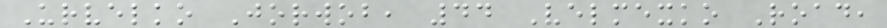Urvelko Jorwob, 44 Velmexko Road,
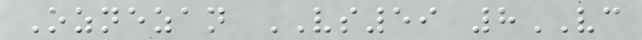Oznezan VS59 8VC
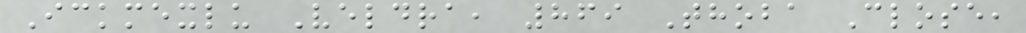Ickmexlu Veldra, 869 Thoba Close,
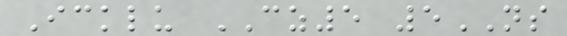Icklu CZ5 5NS
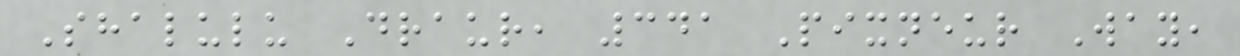Shalulu Draur, 341 Pixneur Way,
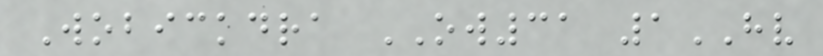Wobickdra OW31 1HV
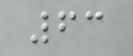63
